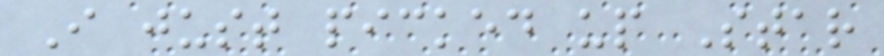I just picked up Star
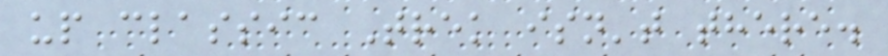up classic Trek isn't there.
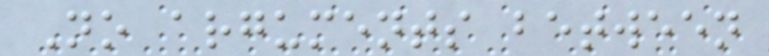No arguments between
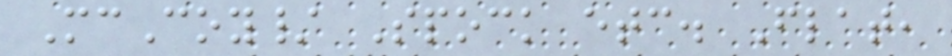McCoy/ Spock etc. Flat,
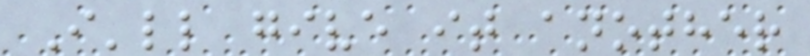I'll give it another
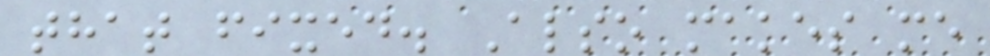that fixed. Also makes me
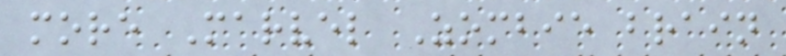more Marvel Zombie brain
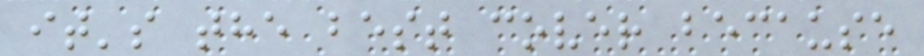it's the best cover because
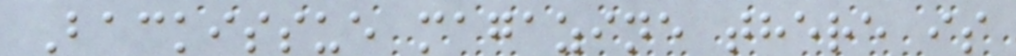Backissue magazine there is
